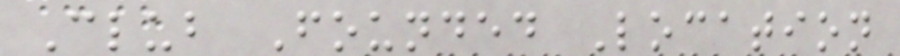Club Founded Location
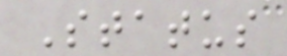Status
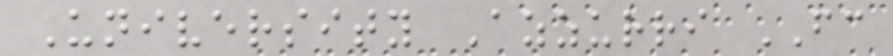University Azzurri FC
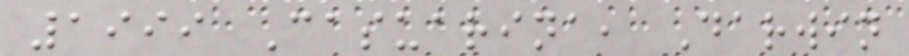1999 Casuarina, Darwin
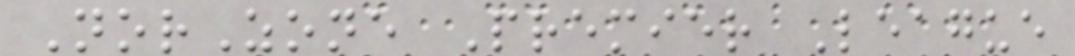NorZone Premier League
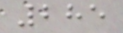285
